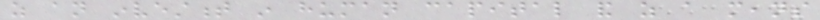as an investment in human capital and as a means
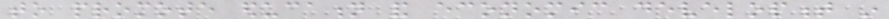to promote education and economic development in
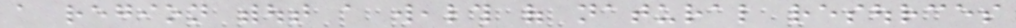a region without a wealth of natural resources
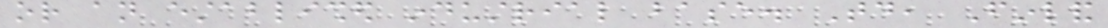or an established industrial base. Today, Finland
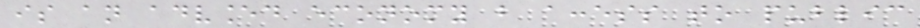is an advanced economy but access to public
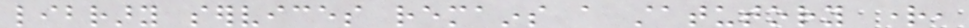library services remains a statutory right,
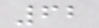62
